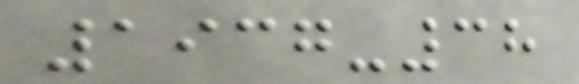1937-38
